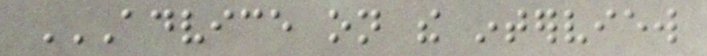ADVICE ON THE INTERVIEW
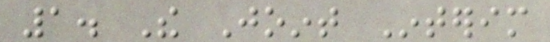1. The Joint Interim
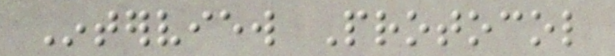Interview Protocol
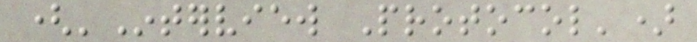('Interview Protocol')
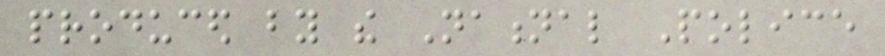produced by the National Police
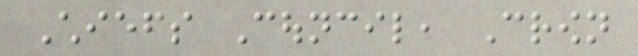Chiefs Council, Crown
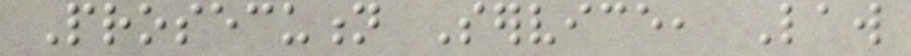Prosecution Service, Law
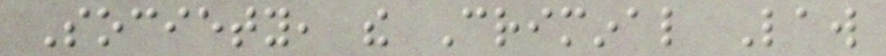Society, the Criminal Law
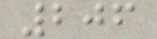206
